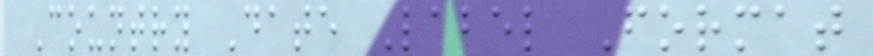Country Date Label Format
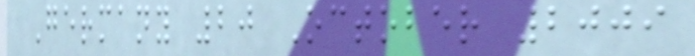Germany 20 October 2009
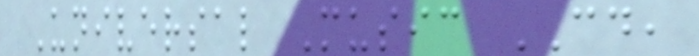Universal Music CD,
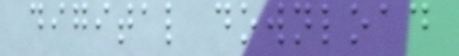digital download
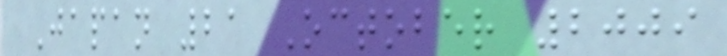Japan 21 October 2009
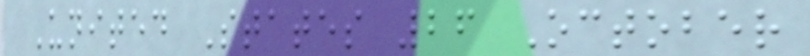United States 26 October
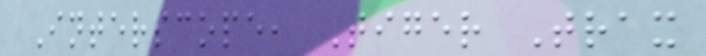Interscope, Tiger Trax
